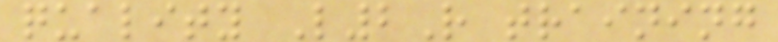quality L2R training
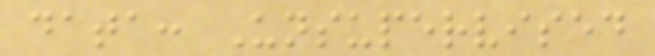data: Unsupervised
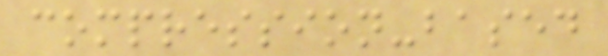compression-based
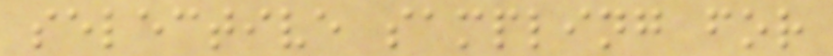selective sampling for
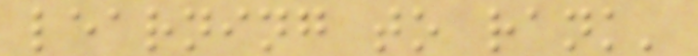learning to rank'
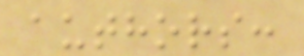authors:
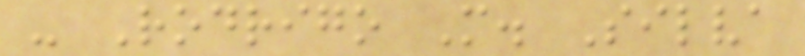- Rodrigo M. Silva
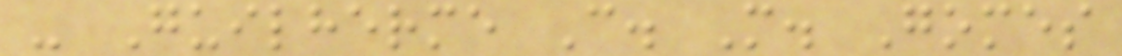- Guilherme C. M. Gomes
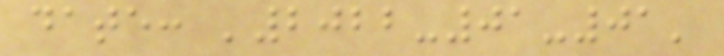date: '2022-01-01'
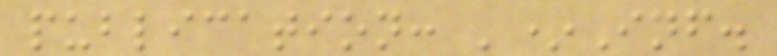publication: '*Inf.
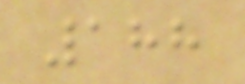188
